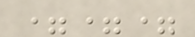===
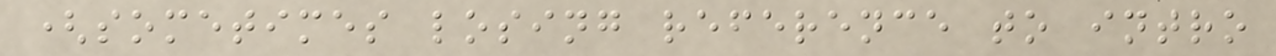(sometimes losing reference to intro
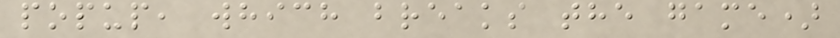popup, which breaks the game)
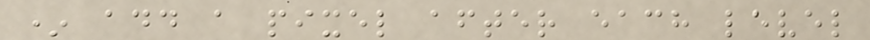* add a pixel after each level
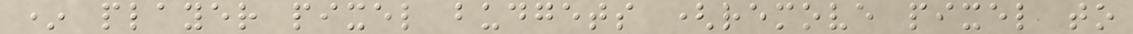* player pixel budgets (remove pixel to
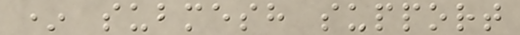* submesh support
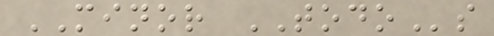MINOR TODOs
